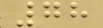78
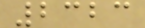2323
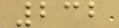232
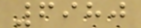6980
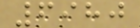6980
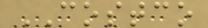COSTCO
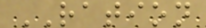RATION
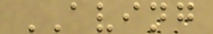AVING
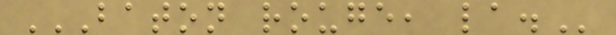BATON ROUGE, LA.
